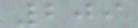209
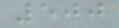500
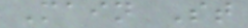Main St
